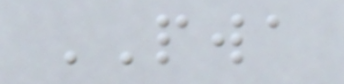PWA
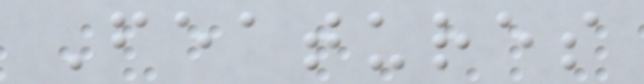Features
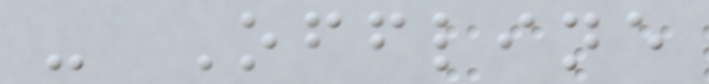- Offline
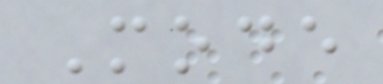Mode
